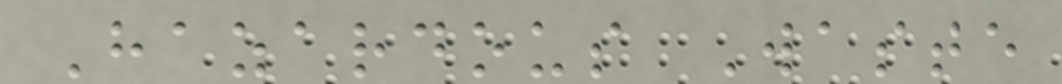Hazardous Waste
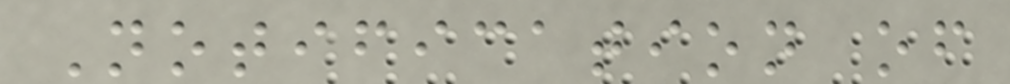Notification of
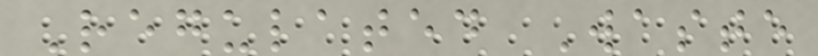Regulated Waste
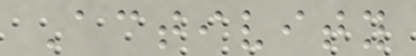Activity
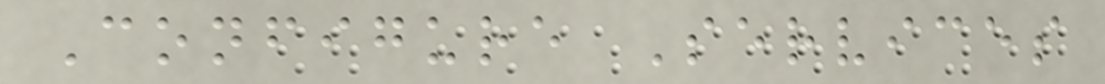Configure Services
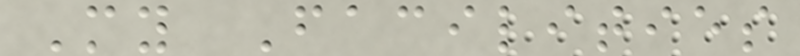My Facilities
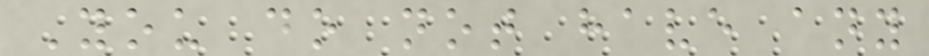You do not have any
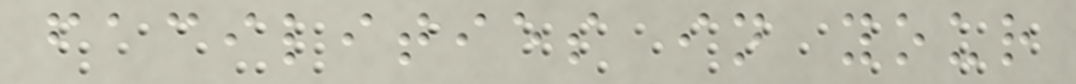facilities in your
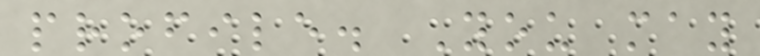profile. You may
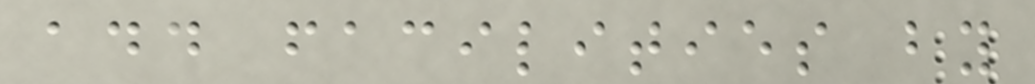add facilities by
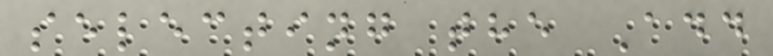selecting the Add
